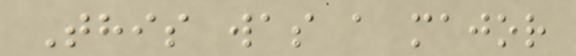This was a major
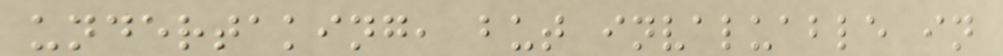undertaking, but invaluable in
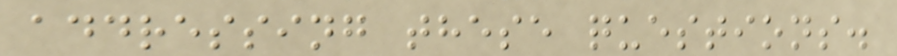addressing these questions.
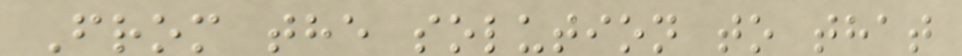From the solution to that
